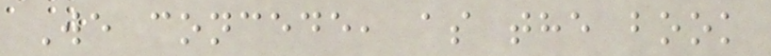We concede, as the book
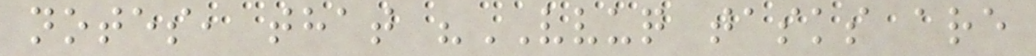notes, that "VVUQ tasks are
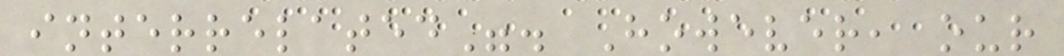interrelated". However, our
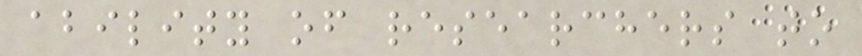ability of researchers to
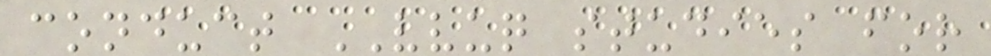conduct VVUQ studies for
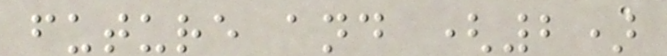future and (2)
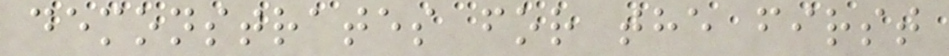demonstrates for the first
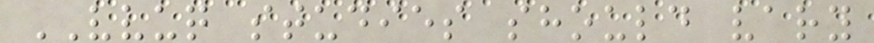VVUQ studies should vary
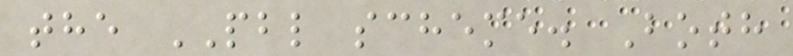the PBL scheme. Both
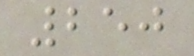250
